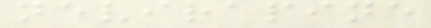nevirapine
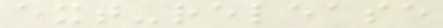ext-release
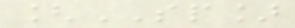[SP]
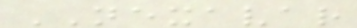NEXAVAR
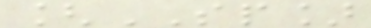[SP]
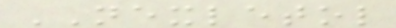NEXLETOL
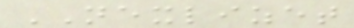NEXLIZET
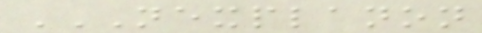NEXPLANON
